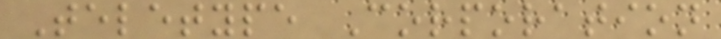Teletype Corporation
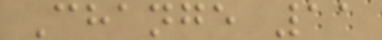Change 11
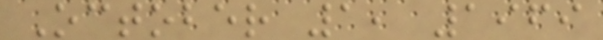October 1, 1969
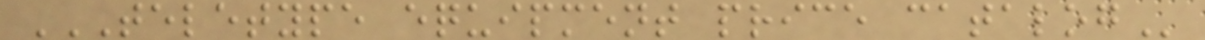TELETYPE EQUIPMENT PRICE CATALOG
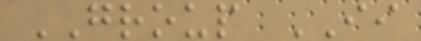GROUP II
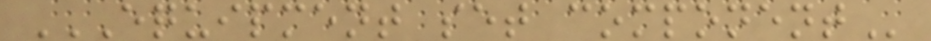EQUIPMENT SET COMPONENT
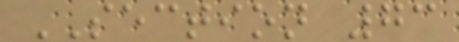SECTION 73
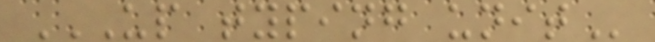UP TYPING UNIT
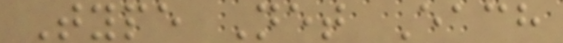Type Net Each
